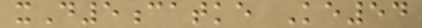xD5catke Ke54
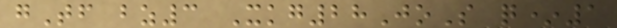gTf bz3 Xkg28JoS q*1
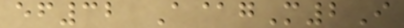ef32 A@gM2I
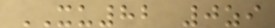XU82 0zi
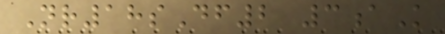Nr18sDf2 3aK
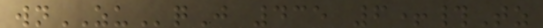wnZUqJ 435 6+#Tz
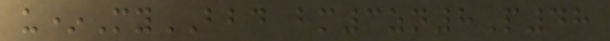u*MyBBD bm3zn8P48
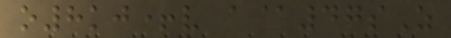o8kj+v a@47sZ
